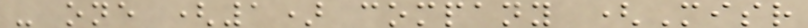- one (1) company (Misr
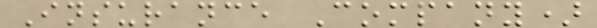Insurance Company)
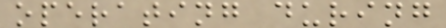operating during
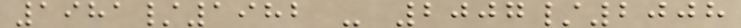1981/1982 - 2007/2008
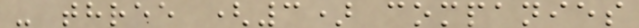- three (3) companies
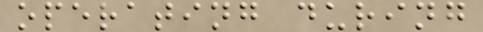operating during
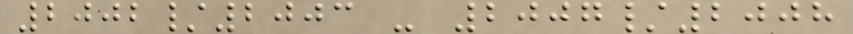2002/2003 - 2007/2008
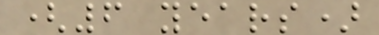(6 years)
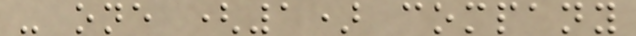- one (1) company
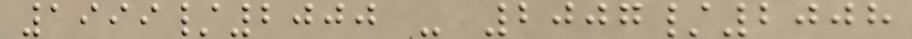1999/2000 - 2007/2008
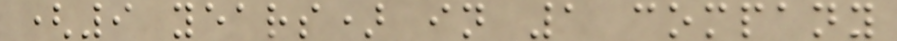(9 years) in 1 company
